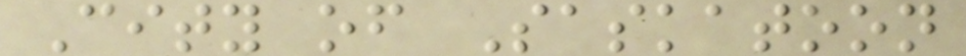City of Saskatoon
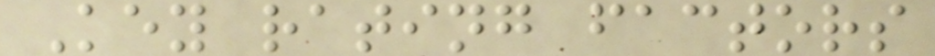Key rating factors
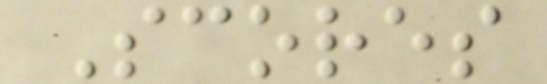Scores
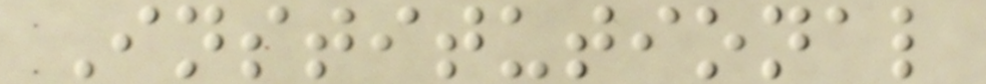Institutional
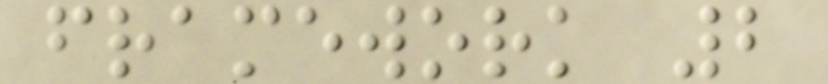framework 2
